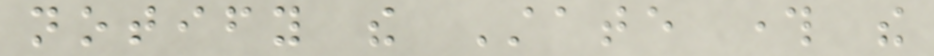notify the State through the
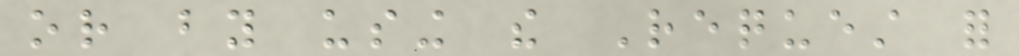or by using the Request for
